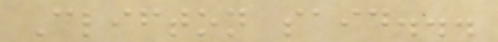Clifton said...
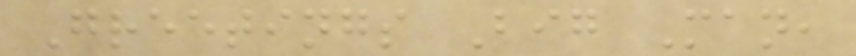Greetings Big Man,
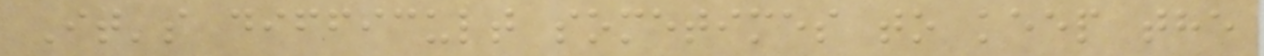It's difficult sometimes to keep the
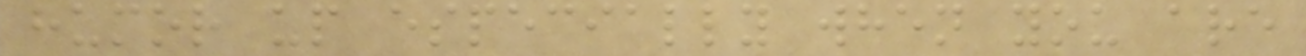humor up especially when you are
